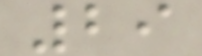29
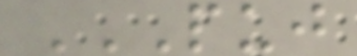PUJ
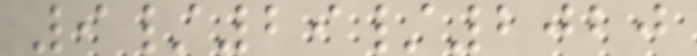9/29/2020
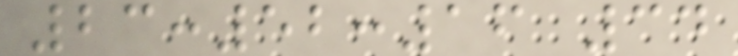23:52:16 34
